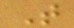T
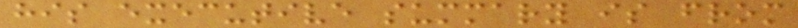his executive summary is from
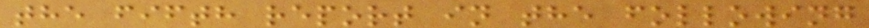the fifth report in the following
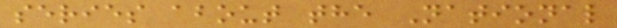series about the National
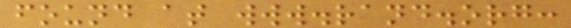found at www.rand.org:
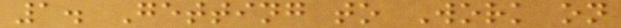1. Getting to Work on
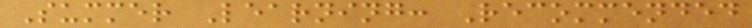Summer Learning: Recommended
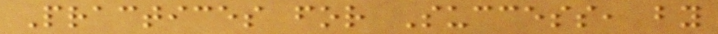Practices for Success, by
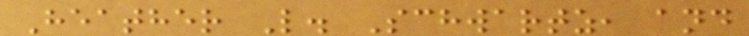Heather L. Schwartz, and
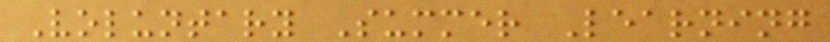Voluntary Summer Learning
